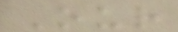Our
